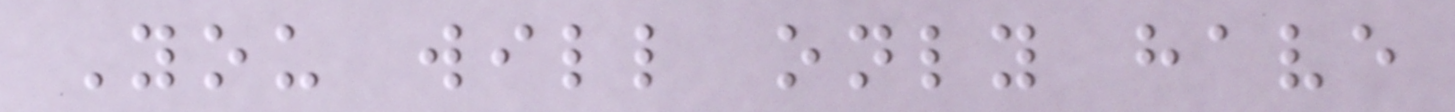You will only have
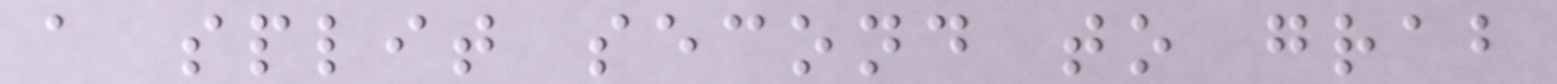a split second to grab
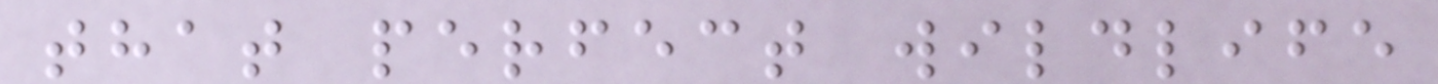that perfect wildlife
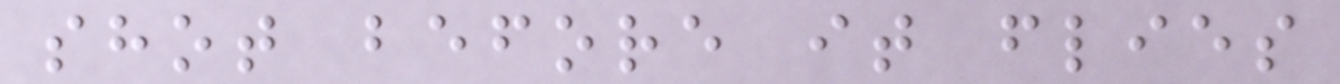shot before it flies
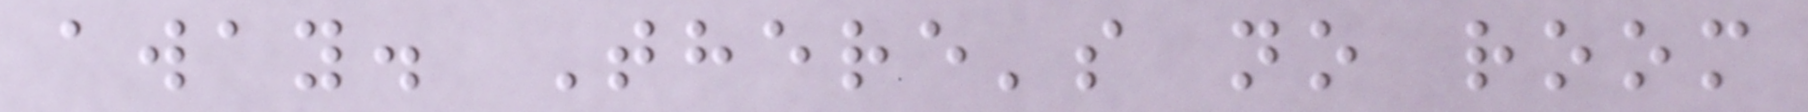away. There's no room
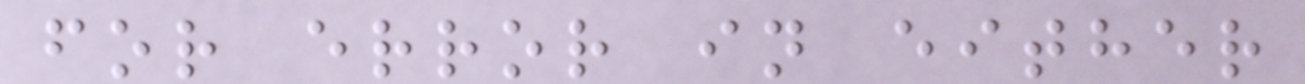for error in either
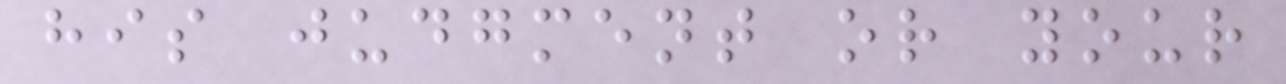his judgment or your
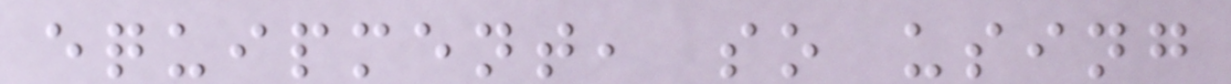equipment, so using
